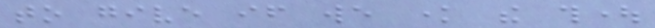to give if we know the thought
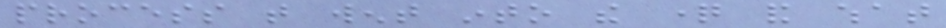process that went into the question and what
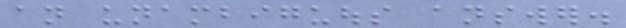an unambiguous answer.
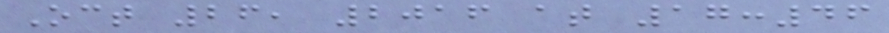Oct 26, 2016 at 17:46
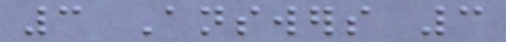3 Answers 3
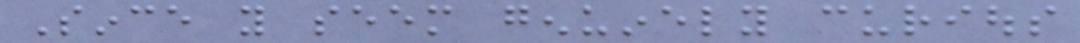Since you seem genuinely curious
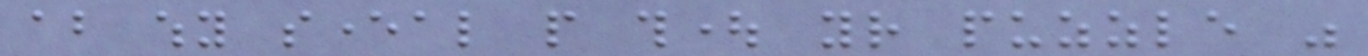about why several people thought your puzzle was
